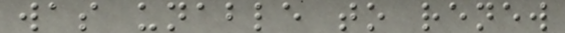was unable to renew
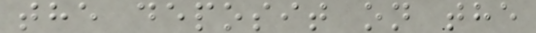the deposit on the
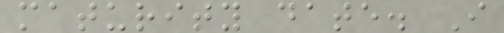maturity date. I
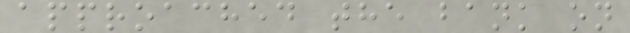approached the bank on
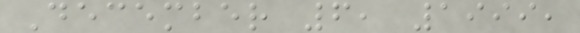December 6, 1999,
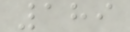189
